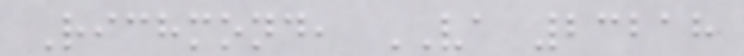Richmond, VA 23218
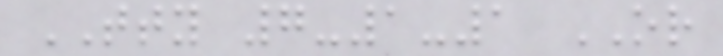TTY 7-1-1 OR
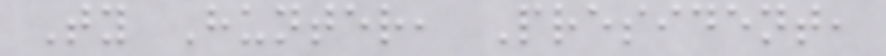Ty Hunter, President,
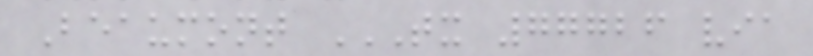Beaumont TX 77726 VIA
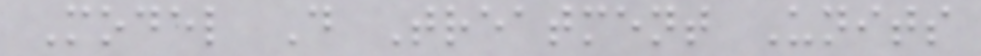Model D Treatment Units
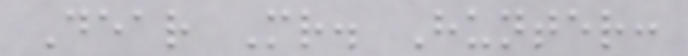Dear Mr. Hunter:
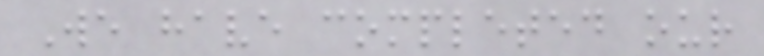We have completed our
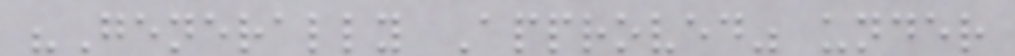"Generally Approved" under
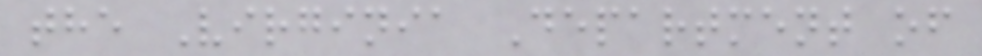the Virginia Department of
